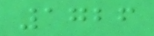1726
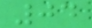04
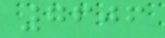7606
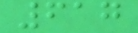617
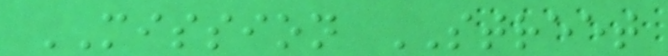MISSION STREET
